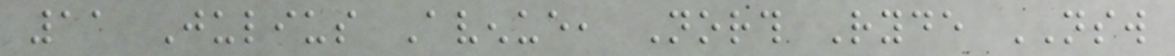11 Julius Avenue, North Ryde NSW
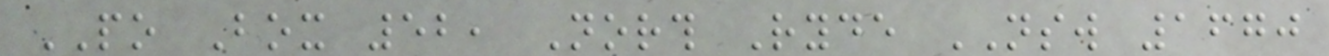PO Box 52, North Ryde NSW 1670
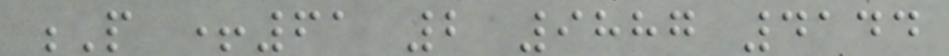P +61 2 9887 4144
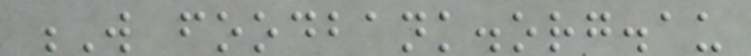W foodbank.org.au
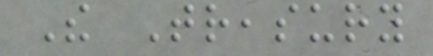The Treasury
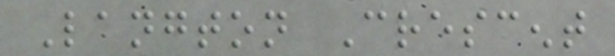Langton Crescent
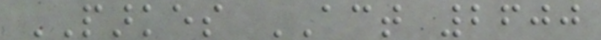PARKES ACT 2600
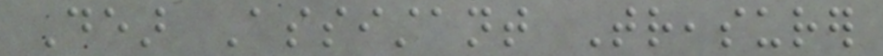Dear Assistant Treasurer
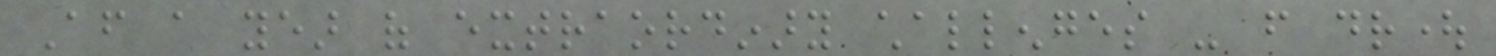After a year of extraordinary challenges - from drought
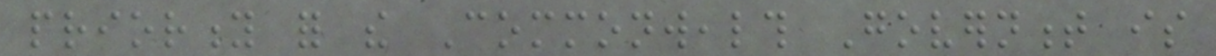priority for the Commonwealth Government is
